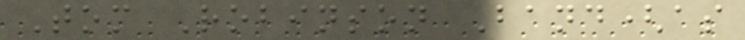Tom Robinson Band(as
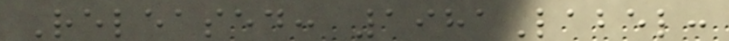Released: 1981Label:
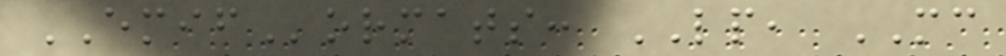EMIFormats: LP, MC
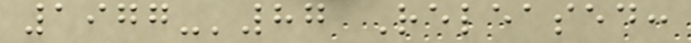1977-'87 Released:
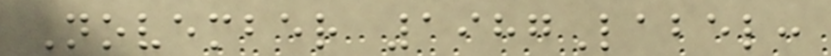November 1987Label:
